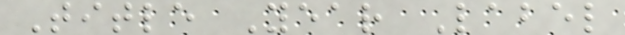Title Year Label
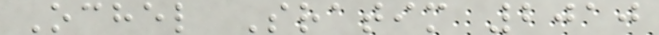Ochel Sratim 2010
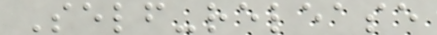Self-release
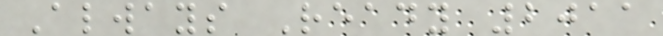Always Ready 2011
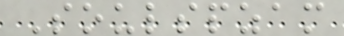Soulspzam
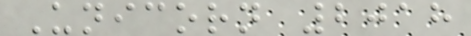Unicorn 2018
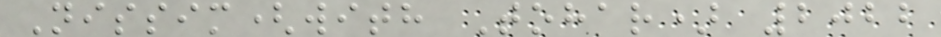Nissim(with Tohar) 2022
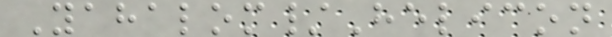Yahalom/Helicon
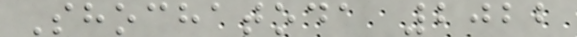Shochatoda 2022
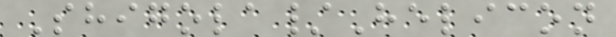Shigola/Helicon
